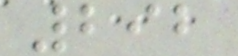292
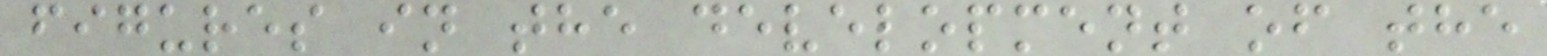figures in the development of the
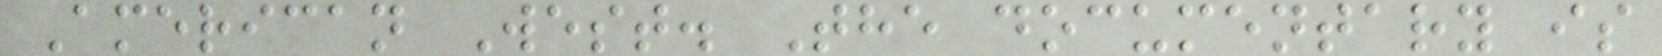American West. The documentary is
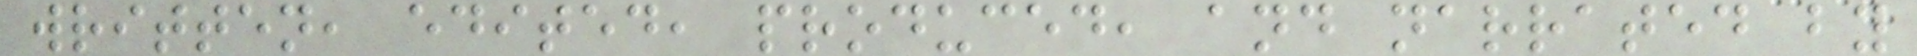written, edited, produced, and narrated by
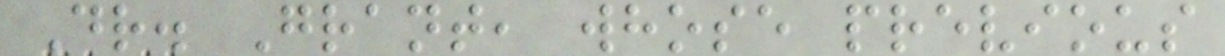Dr. Grant, whose previous
